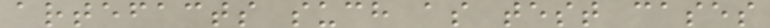artefacts such as test cases
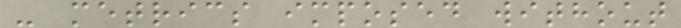- metrics imposed without
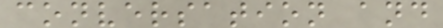conversation and
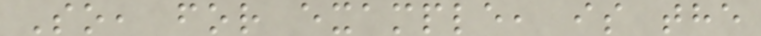So, for example, is the
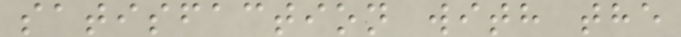satisfaction with the
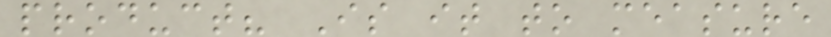product? Is it to measure
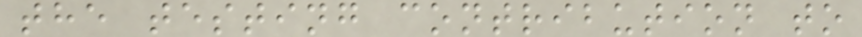the testing contribution to
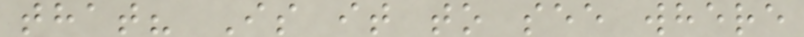that? Is it to see where
